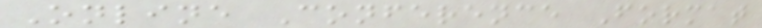Online Conference Format
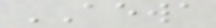AEWA
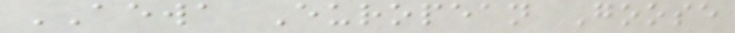AEWA European Goose
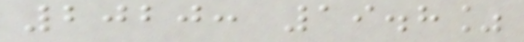2020: 19.8%
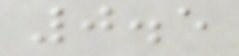0.5
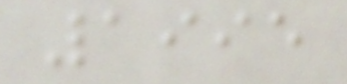1995
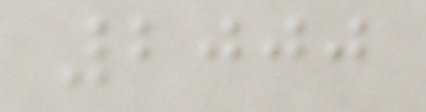2000
